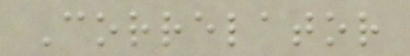Correlator
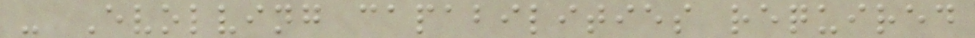- Evolving capabilities required
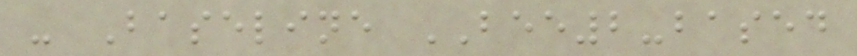- Baseline BEE2-based
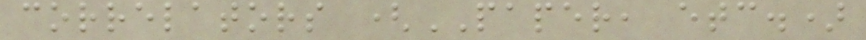correlators (PAPER, etc.)
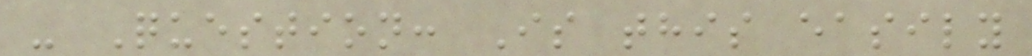- Question: Is this easily
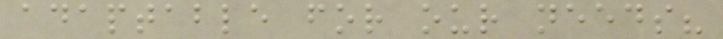adaptable for our needs?
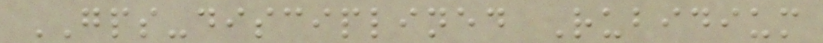GPS-disciplined Rubidium
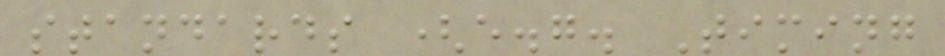standards (e.g. Timing
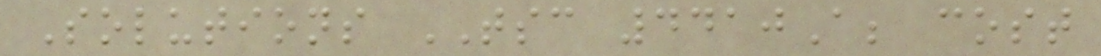Solutions TSC 4410A; cost
